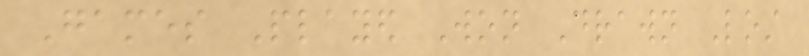Games Played Won Drawn Lost
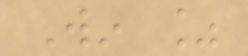Win %
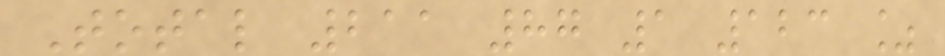Total 211 87 1 123 %
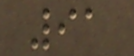91
